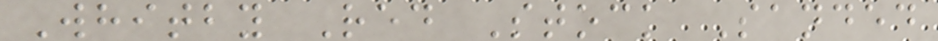Whitby Red Stock Sanded
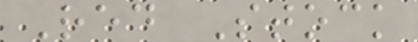Red Stock
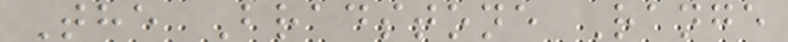The Bradstone Range
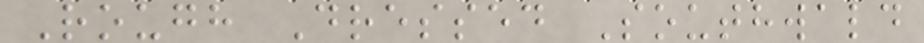Rough Dressed Southwald
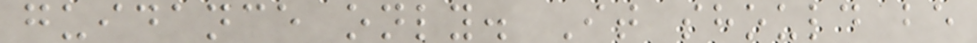guidance only. It should be
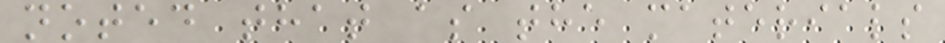noted that as the materials
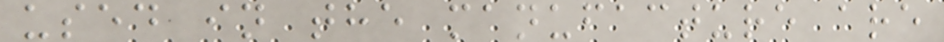used in the manufacture are
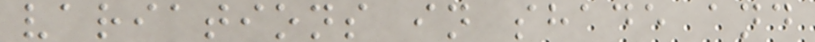variations in shade and
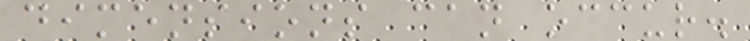dimensions can occur.
